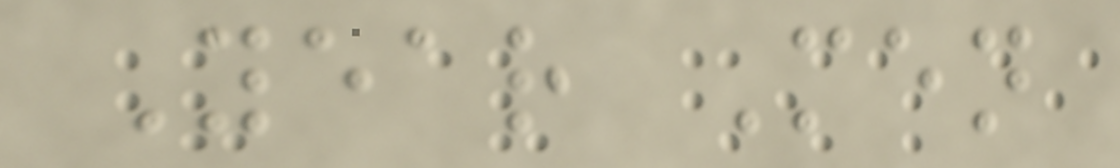Year Men
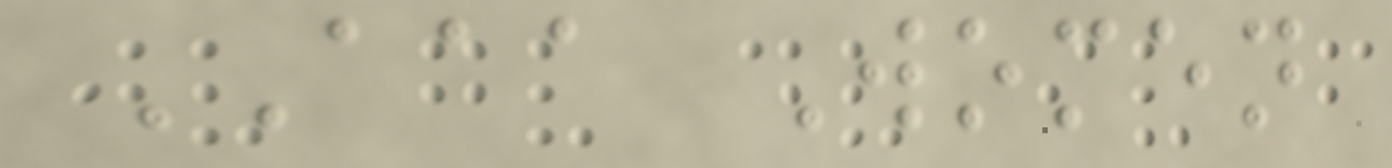AAA Women
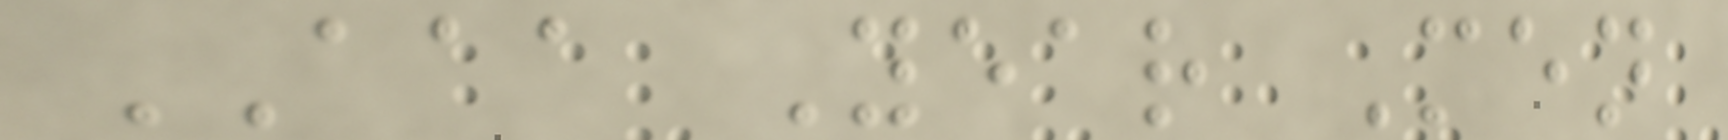AAA Year Men
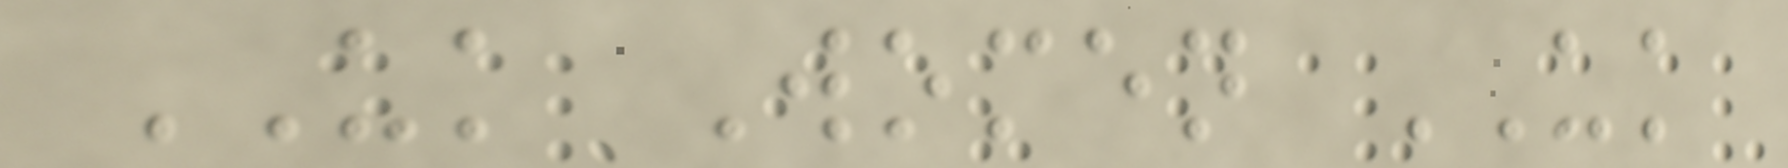UK Women UK
